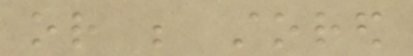or be stored
